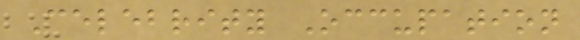Celebrity Occupation
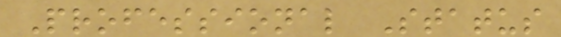Professional Status
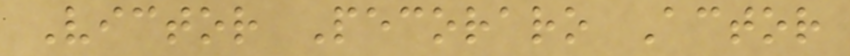Victor Pecoraro Actor
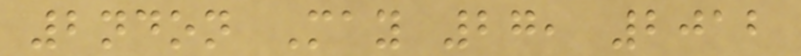2ndon May 27, 2012
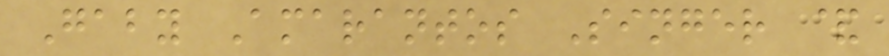Gaby Amarantos Singer &
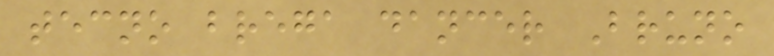tecno brega dancer Bruno
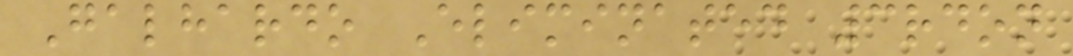Galhardo Eliminated 3rdon
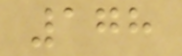178
